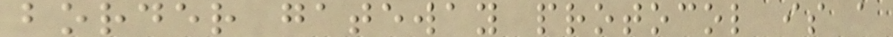border gateway protocol is a
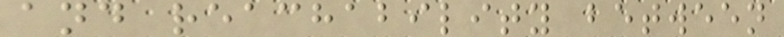and reachability between
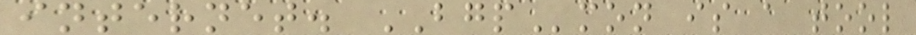internet. BGPmon is a tool
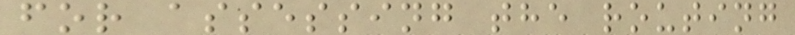for assessing the routing
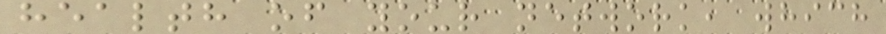health of your network, which
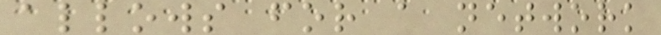allows for a network
